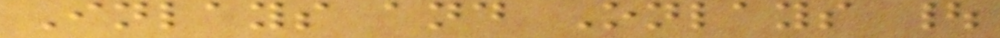Inlays and Onlays |
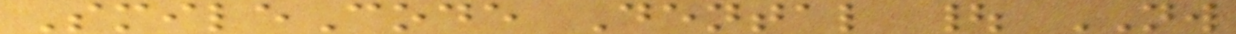SmileCode Dental | NW
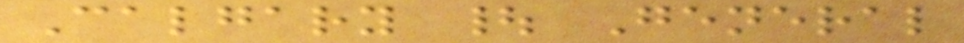Calgary | General
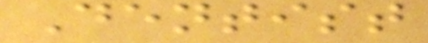Dentist
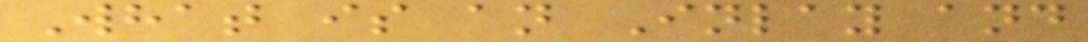What is an Inlay and
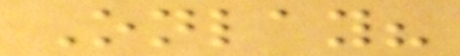Onlay?
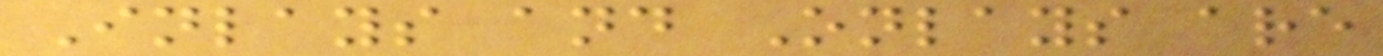Inlays and Onlays are
